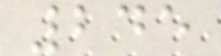245
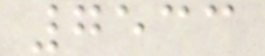7533
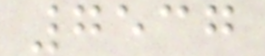7537
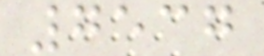7537
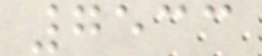7533
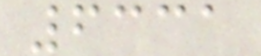6331
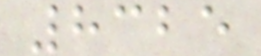8325
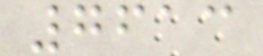7613
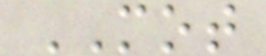MOT
